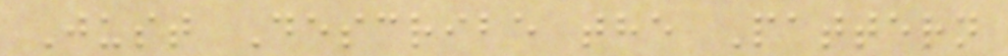Just Describe the Pattern
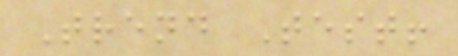Trend Test!
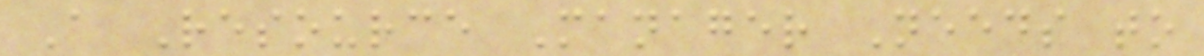A Resource Manager Needs to
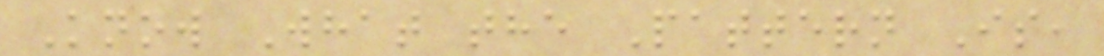Know What the Pattern Is,
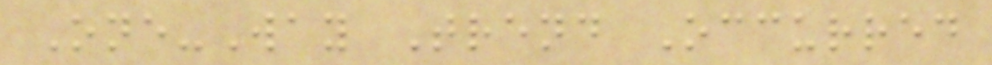One-Way Trend Occurred
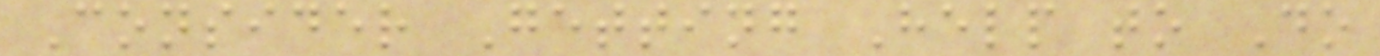Consider Getting Help to Do
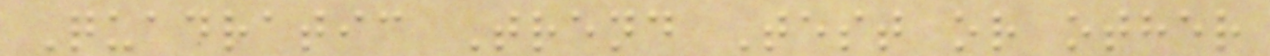Quadratic Trend Test or other
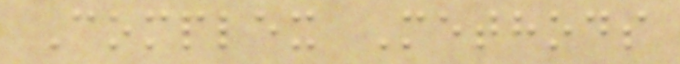Complex Methods
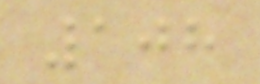108
